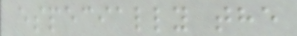especially the
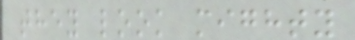they look mighty
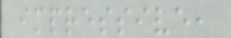impressive,
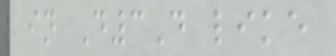in D3D like
